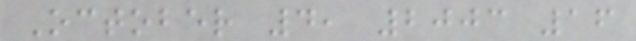October 4, 2003 16
